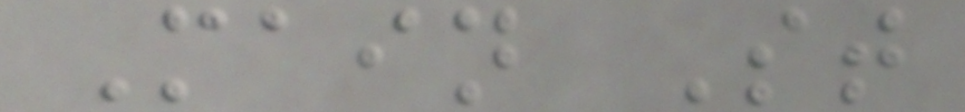Main St
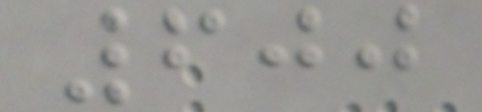600
